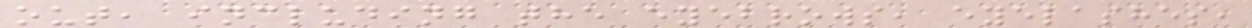out, including the eyebrows, eyelashes,
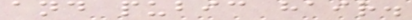and pubic hair.
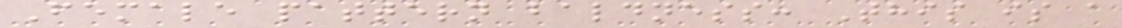Female pattern baldness: This is a
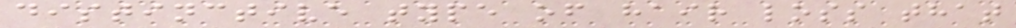distinctive type of hair loss that
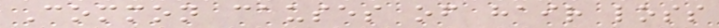Common causes of hair loss
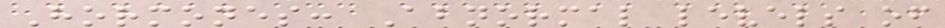Hormones: Abnormal levels of
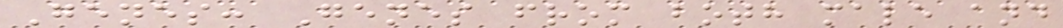Genes: Genes from both male and
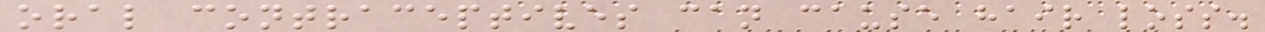oral contraceptives can cause hair loss.
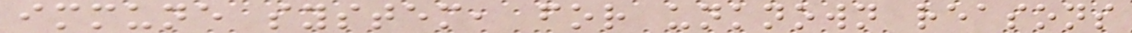immune system, for unknown reasons
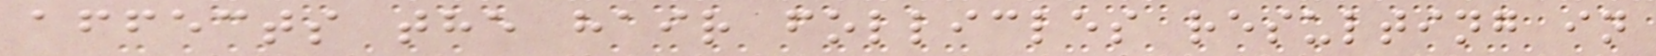affects the hair follicles resulting in
